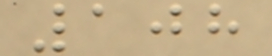108
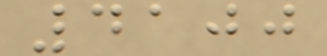4100
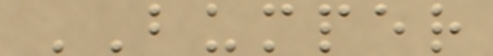BUMPER
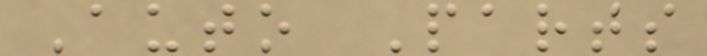Auto Parts
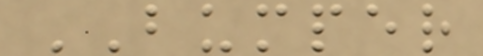BUMPER
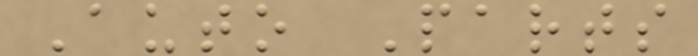Auto Parts
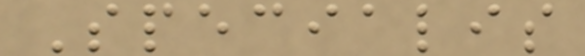Specialis
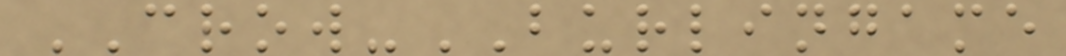CROW-BURLINGAME
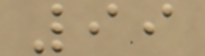99
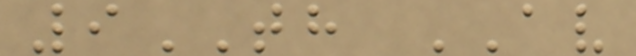9TH AV
